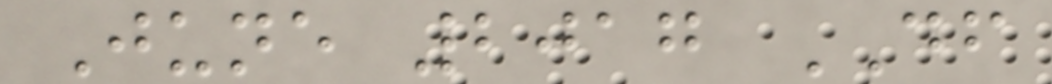June 2017 DF
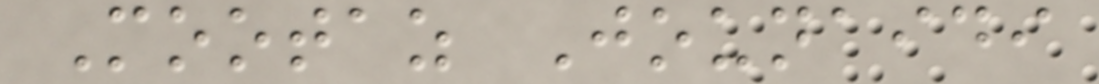Mootaz Jounaidi
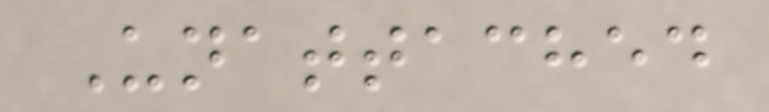Unattached
